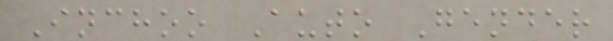Inchoo Auto Gender
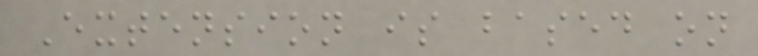Extension is based on
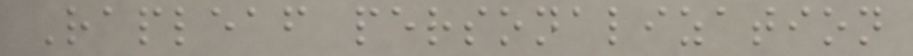Rapleaf personalization
